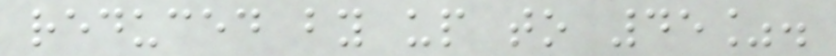reduced by up to 45%.
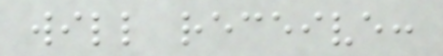will receive:
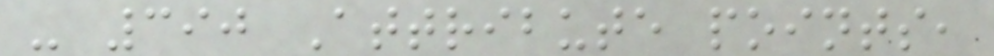- 390 Attribute points,
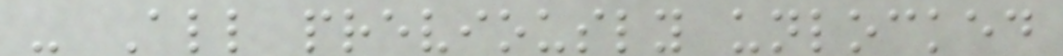- All previously unlocked
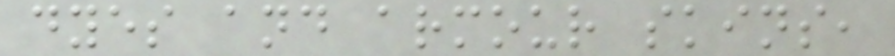dyes and armour skins,
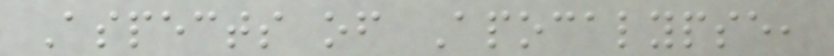Aspects of Apocalypse,
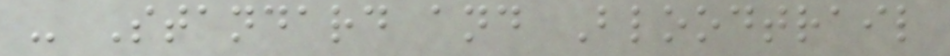- Standard and Bloodtrail
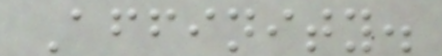Affinity.
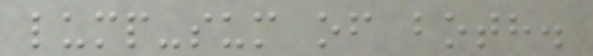lump-sum of both.
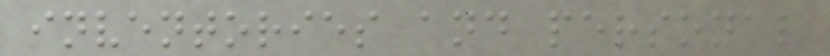inventories and personal
